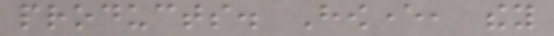products. However, they
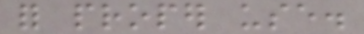for proper use.
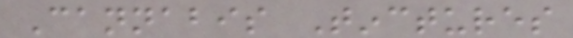Cannabis Tinctures
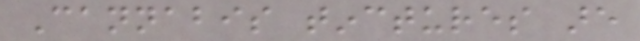Cannabis tinctures are
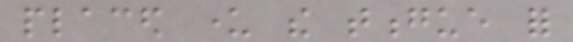placed under the tongue for
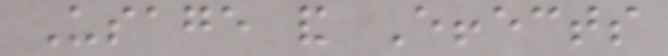Usage and Effects
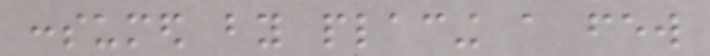consumed by placing a few
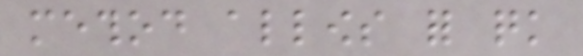method allows for quick
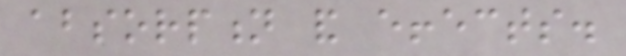absorption and effects.
